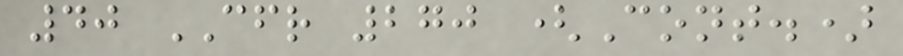40 CFR 270 (Cont.)
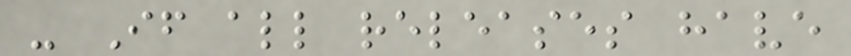- If all releases have
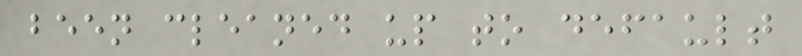been cleaned up to default
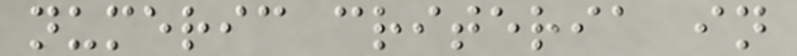numeric criteria in
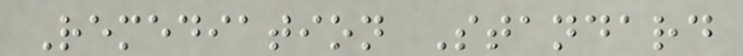Remediation Standard
